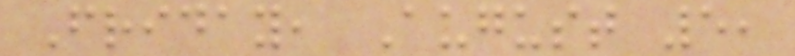Friday, August 5,
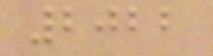2022
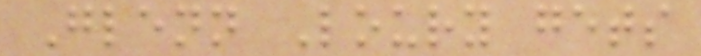Glenn Loury gets
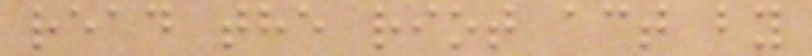read the riot act by
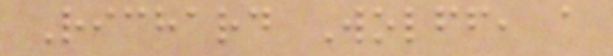Richard Wolff, a
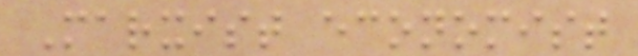Marxist economist
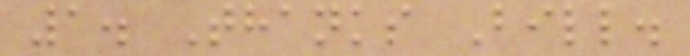1. Thanks Bill.
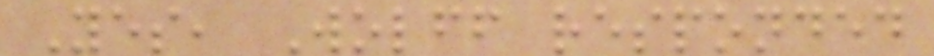Yes, Wolff responded
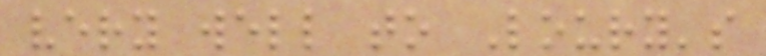very well to Loury's
